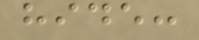hide:
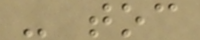- toc
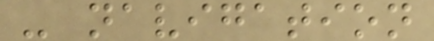- navigation
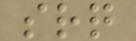srq
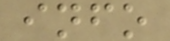info
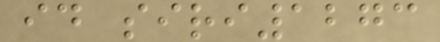id siri1273
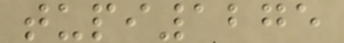tupi1275
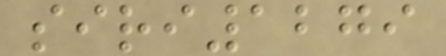siri1279
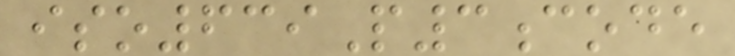iso639P3code
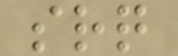srq
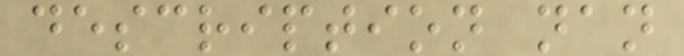description nan
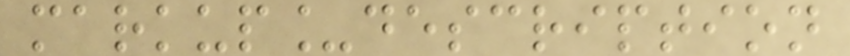markup_description
